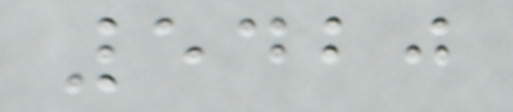5420
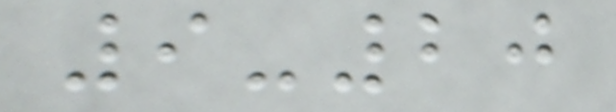9-20
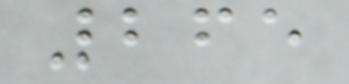265
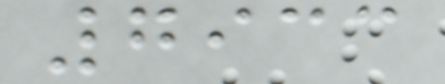7933
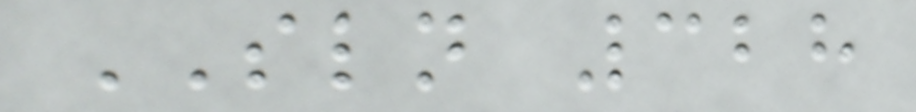SLN 328
